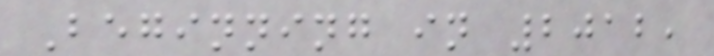Beginning in 2012,
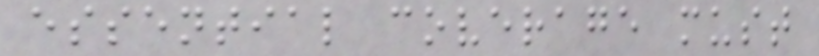essential coverage must
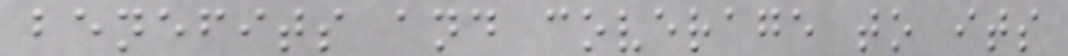benefits and coverage to its
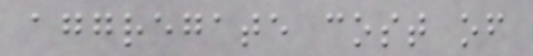aggregate cost of
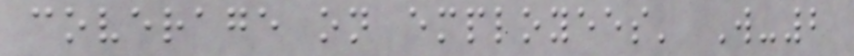coverage on employees' W-2
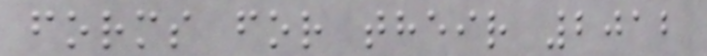forms for their 2012
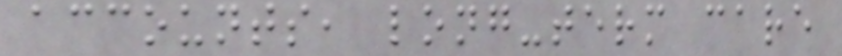accounts, long-term care
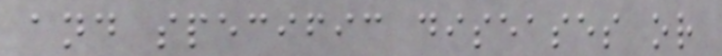and specific diseases or
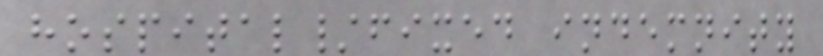hospital/fixed indemnity
